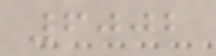6002
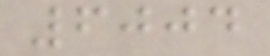6004
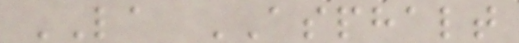LA ASPHALT
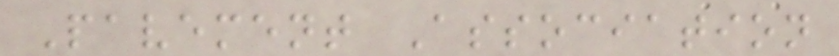Pavement Association
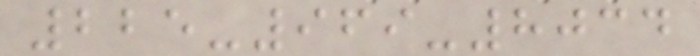225-969-8034
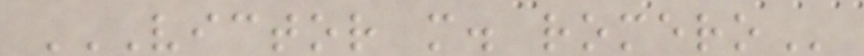VICTOR M. ROMERO
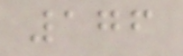176
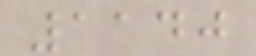1140
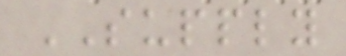SUPPLY
